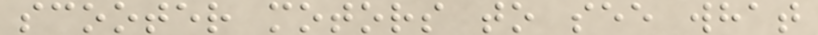scooter motors to see what
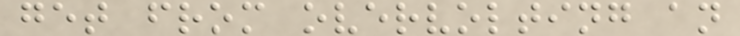get from overvolting an
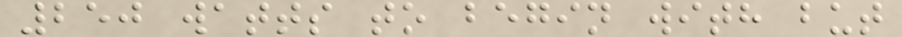250 watts to begin with but
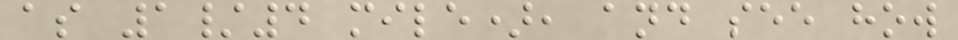as 1/4 mile), and see how
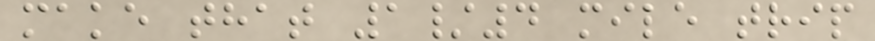make that 1/4 mile trip
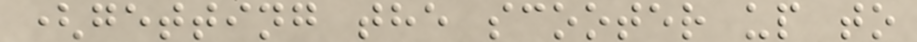(getting the scooter up to
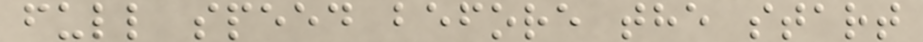full speed before the start
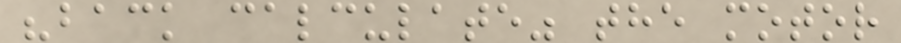"back calculate" the motor
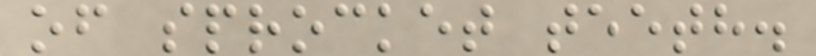of sprocket teeth.
